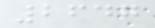2647
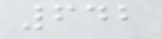642
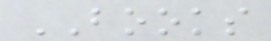BOOKS
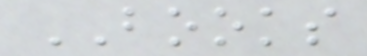BOOKS
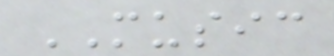MUSIC
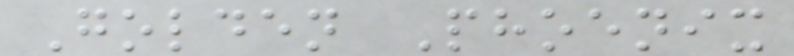Golden Phoenix
